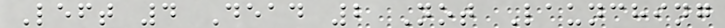Left 4 Dead 2 Not Launching
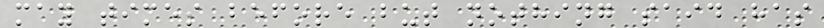may times before but nothing said has
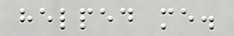helped me.
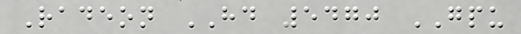Radeon HD 5470 GPU
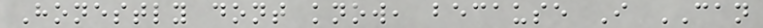Honestly dont know, because I CAN
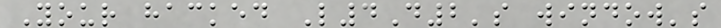Your hacked L4D2's window's
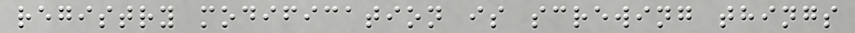registry modification is screwing things
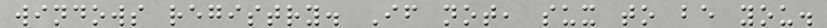windows registry. If not, sux to be you.
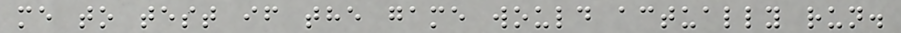me to test if the game would actually run.
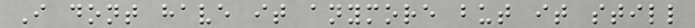I dont have it anymore but it still
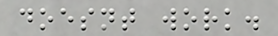doesnt work.
